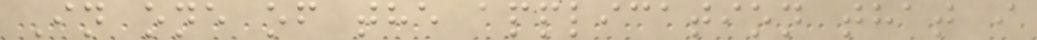In one of the application that i
